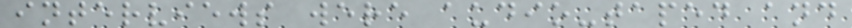interviews were audio-taped and
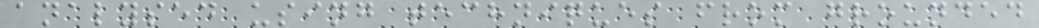analysed using techniques from grounded
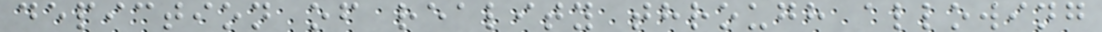depiction of reality through allowing
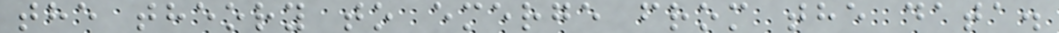the theory to emerge from the data.
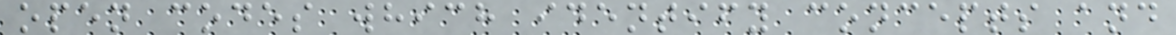open codes which identify concepts and
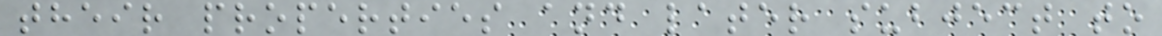their properties and later subject to
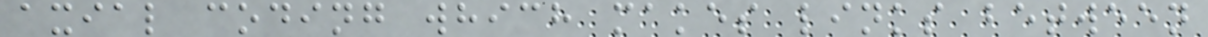axial coding which makes links between
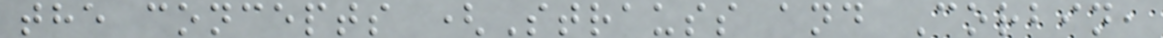the concepts (Strauss and Corbin,
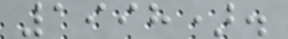1998).
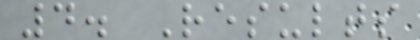4. Results
